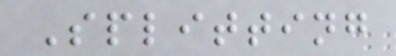Splitting
